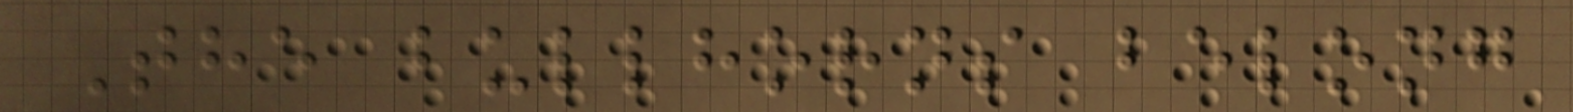The bullhorns belong
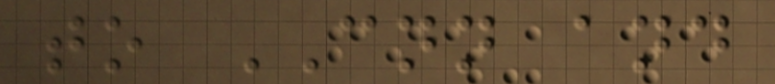to CNN and
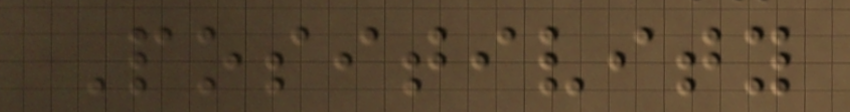Positivity
